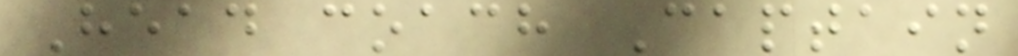Head coach Captain
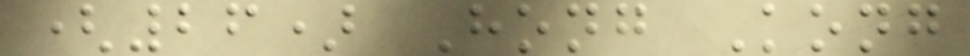(26) Hong Kong
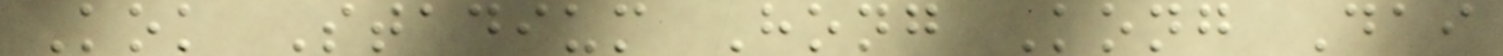Kok Stadium Hong Kong Dai
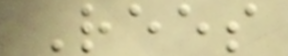Rees
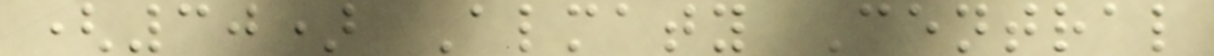(30) Almaty Central
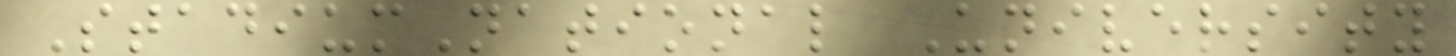StadiumNational University
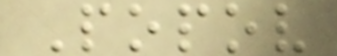Popov
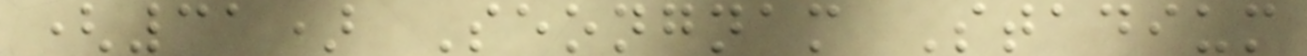(31) Seongnam Stadium
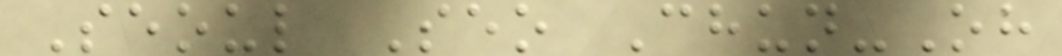Seoul Seo Chun-Oh
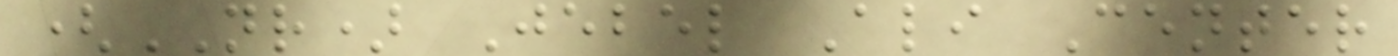(NR) Jebel Ali Center
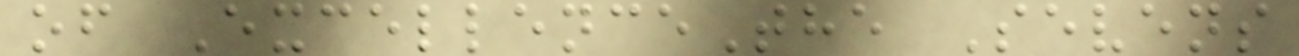of ExcellenceThe Sevens
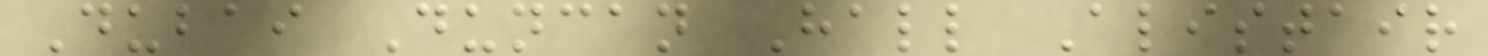Dubai Duncan Hall Alistair
